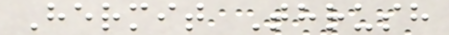Hermit Thrush
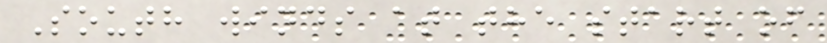South winds at the start of
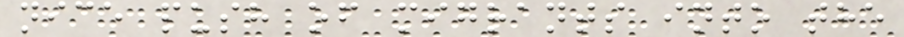nice push of migrants into the
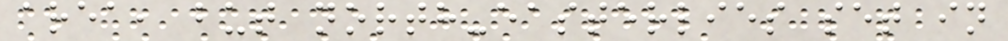area, but north-easterlies set in
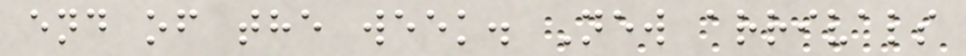end of the week. New arrivals
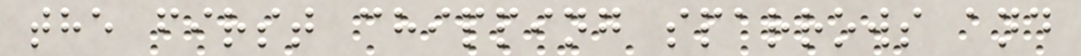the first chipping sparrows and
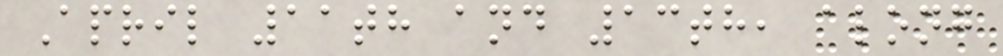April 11th and 13th, along
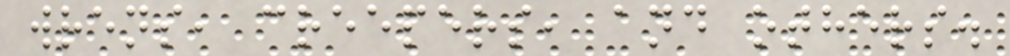wrens, creepers, and others.
